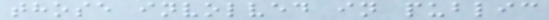those involved in public
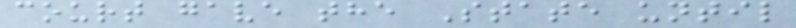court gave the State until
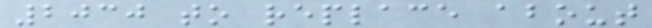2030 to replace about
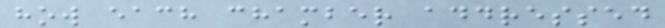how each chamber addressed
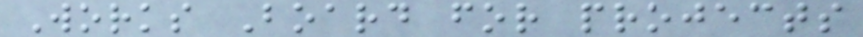Works Board for projects
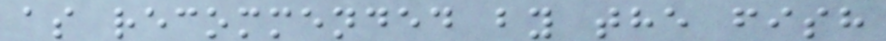as recommended by the fish
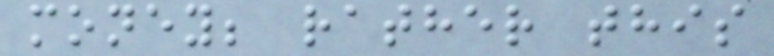money; rather this
